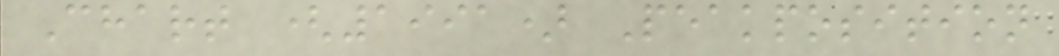Chart (1991) Peakposition
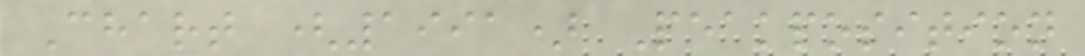Chart (1991) Peakposition
